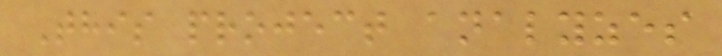This project analyzes
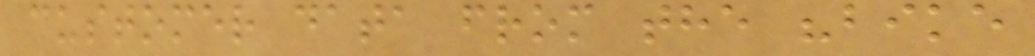customer data from the "bike
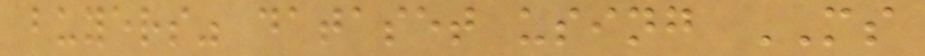buyers" dataset using MS
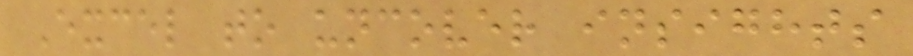Excel to uncover insights
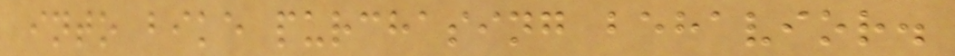into bike purchasing behavior.
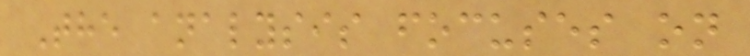The analysis focuses on
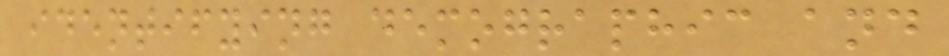identifying demographic and
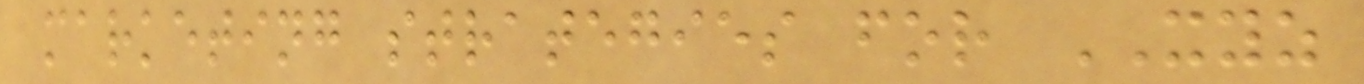marketing strategies for XYZ
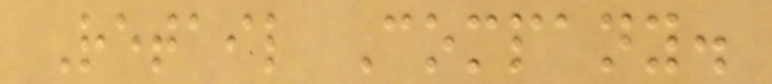Retail Company.
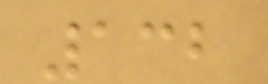132
